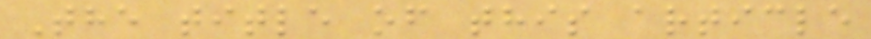The title of this article
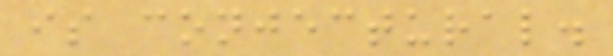is conjectural.
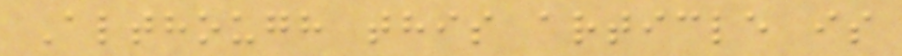Although this article is
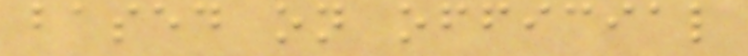based on official
